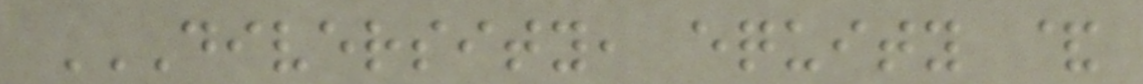DIVERSITY, EQUITY &
